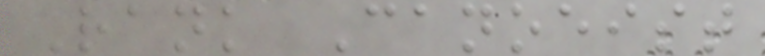Rank Canoeist
